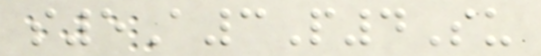s5A3P4Su
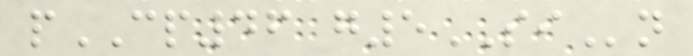pCP46 g5SIn
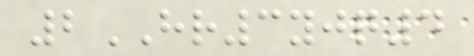2HR3yjq4
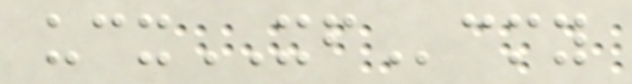ucxXFcmy
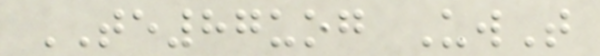TE87uog UwT
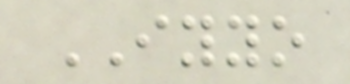IYYO
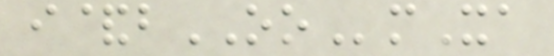i&bOOmXa
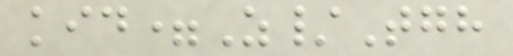kid=Z/Tgh
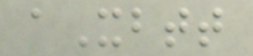aXbtt
